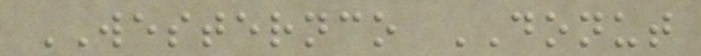WESTERNCO DONUT
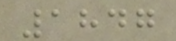1847
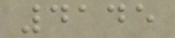4145
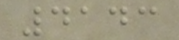4143
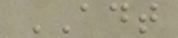ADT
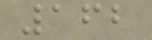162
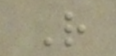R
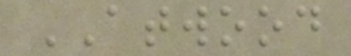ATWOOD
